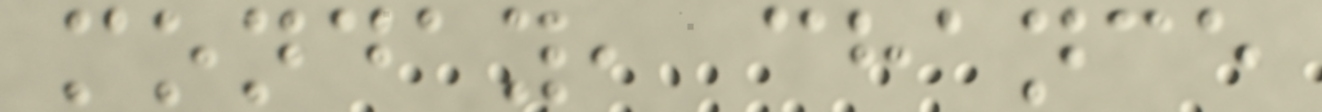monday, chance
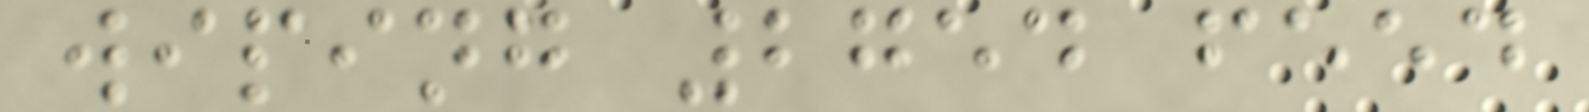wiping 2754 feed
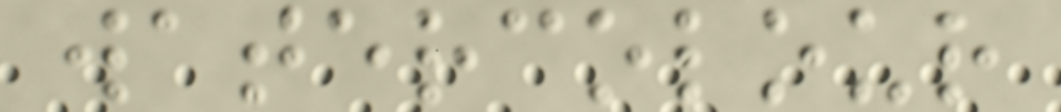watercolour
